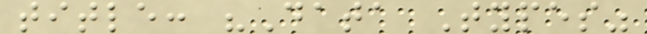title: "Data Types"
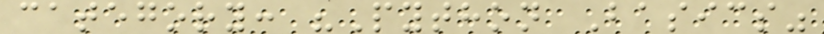category: "Python Basics"
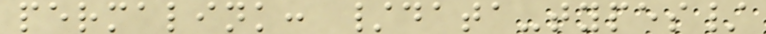permalink: /data-types/
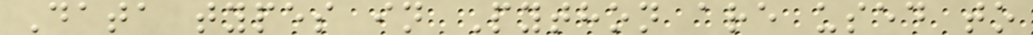Data types in Python are used to
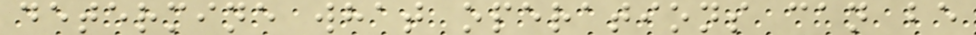determine what operations can be
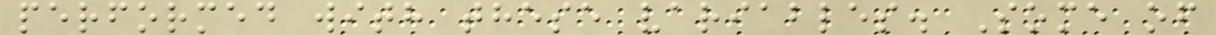performed with these variables. Some of
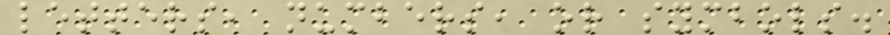letters, numbers, or symbols.
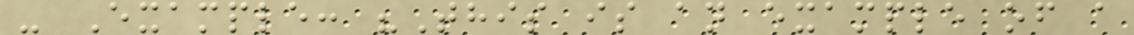- Example: "This is an example of a
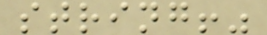string!"
